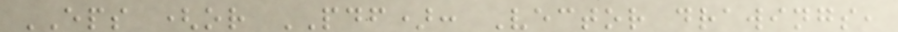EPS (or PDF): Vector drawings,
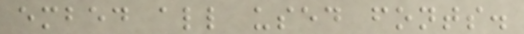embed all used fonts.
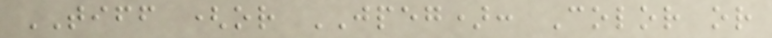TIFF (or JPEG): Color or
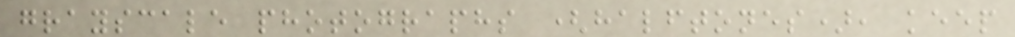grayscale photographs (halftones), keep
